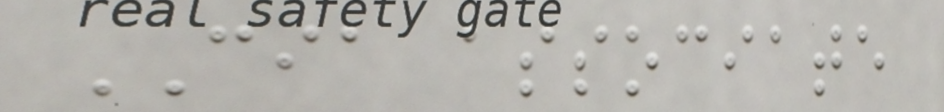CIA associate
